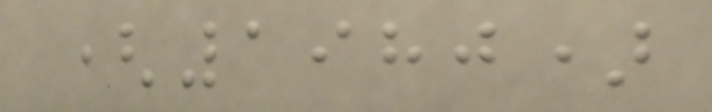(1980)
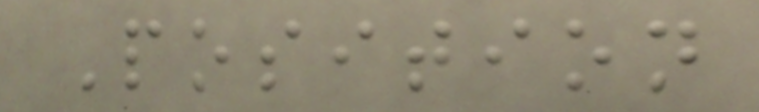Position
